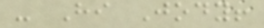- Hi Jody!
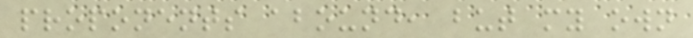proponents abound, but my own
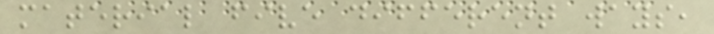material five different ways,
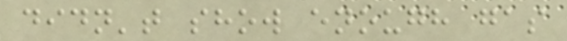didn't show enough gas
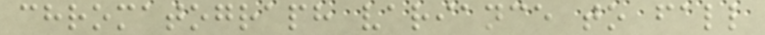chromatograph variance to fall
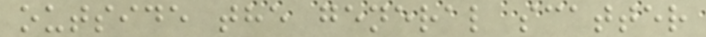outside the general scatter
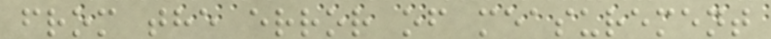from the error of measurement
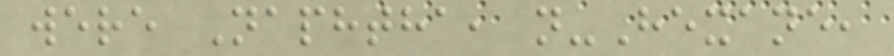were Naphtha, n-Hexane,
